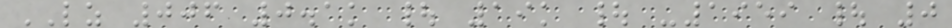LZ 006 0.1k | 19k | -1959 | 0
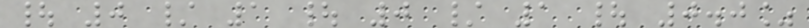| 0 / 1 | 0 / 1 | 0.0%
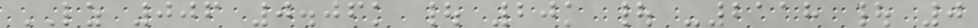LZ 006 0.06k | 20k | -2118 | 0
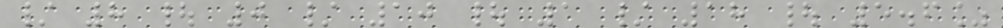/ 8 | 0 / 10 | 1 / 18 | 5.6%
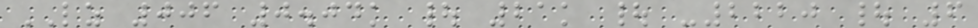LZ 006 0.04k | 21k | -2220 | 6
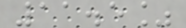11.5%
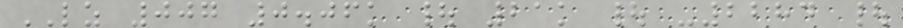LZ 007 0.06k | 21k | -2284 |
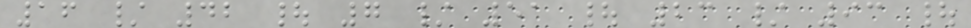16 / 42 | 7 / 51 | 23 / 93 |
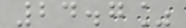24.7%
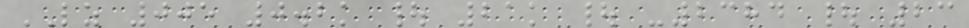LZ 005 0.2k | 21k | -2384 | 23
